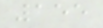155
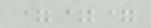===
